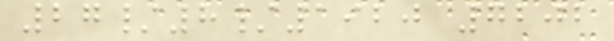27/8/1920 7202
